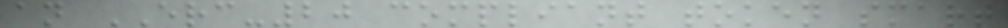an ERC-20 compliant token smart
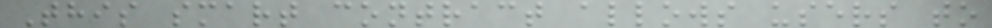This smart contract allows users to
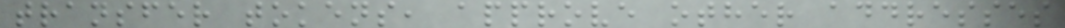transfer tokens, approve other addresses
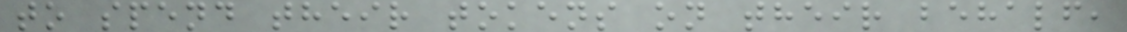to spend their tokens on their behalf,
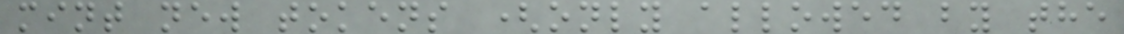mint new tokens (only allowed by the
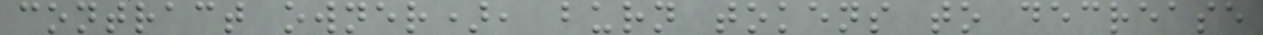contract owner), burn tokens to decrease
